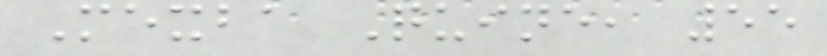Mexba Quine, 55
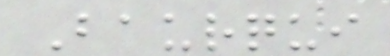Baurqui
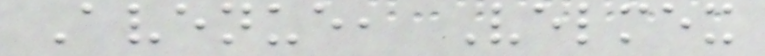Avenue, Velmex
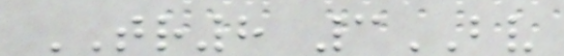TR8 3BV
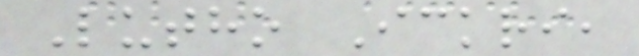Lutho Ickri,
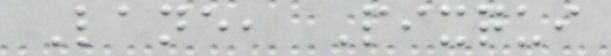Lane, Pixqui
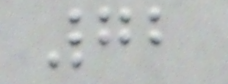72
